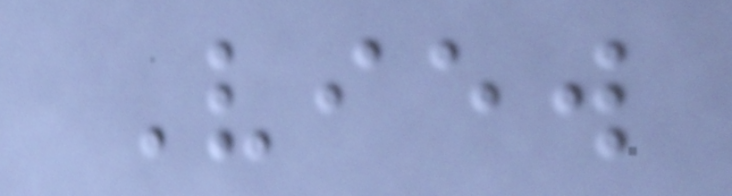View
